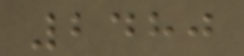2480
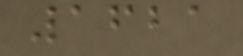1621
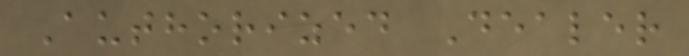Authorized Dealer
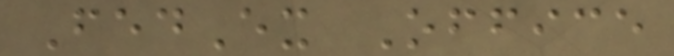FedEx Office
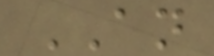AN
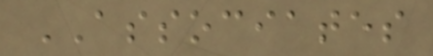ASSOCIATES
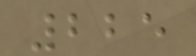225
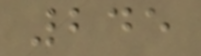245
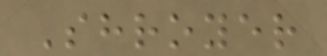Shroyer
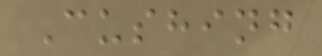Cushing
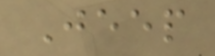Jeep
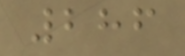286
